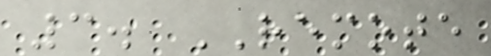3. REMOTE
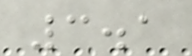3.1
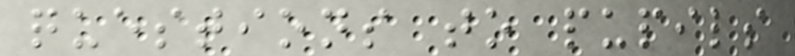questions to pupils
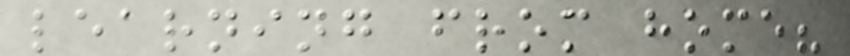learning from home?
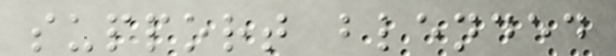support blended
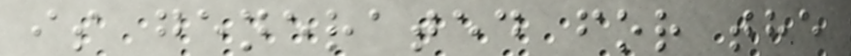is generated for the
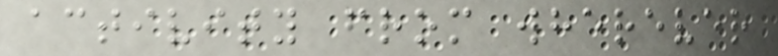activity from wherever
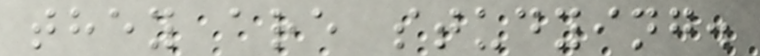they are studying.
